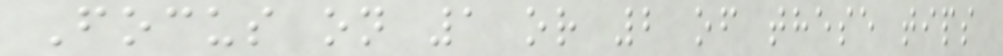Focus on 1 or 2 of these tips
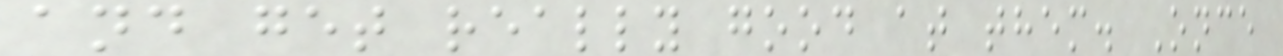and get really good at them. Once
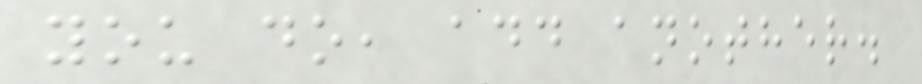you do, add another.
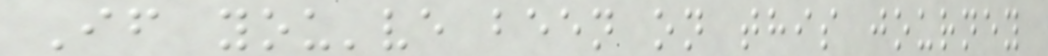If you've been on this journey
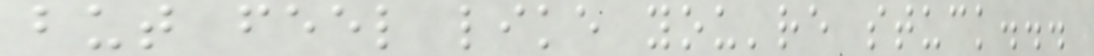but feel like you're stuck...
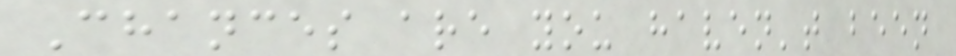Chances are you haven't been
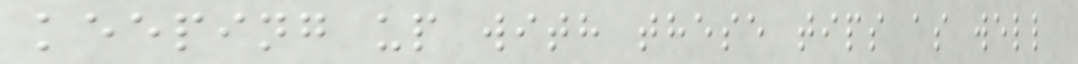keeping up with these tips as well
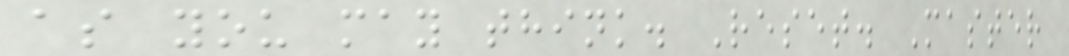as you may think. Reset. Master
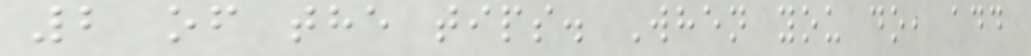2 of the tips. When you do, add
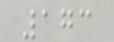173
